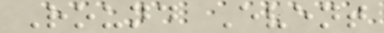Round Event
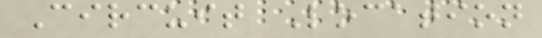Circuit Location
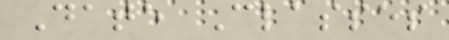Date Classes
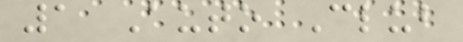1 Auto Club
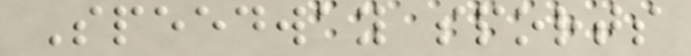Speedway sports
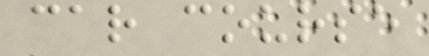car course
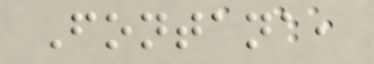Fontana,
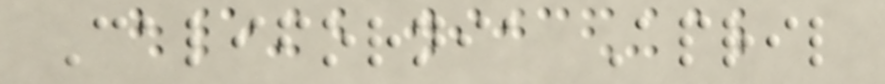California April
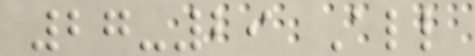27-29 All
